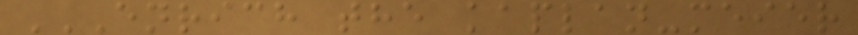ENRICH THE KAPLAN-MEIER
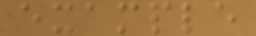example
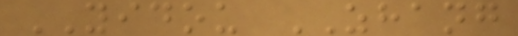YIDOU ZHANG
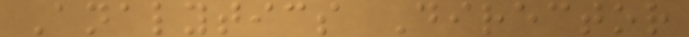Analytics Director
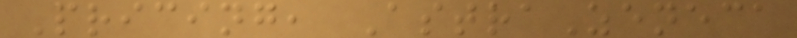Pricing, AstraZeneca
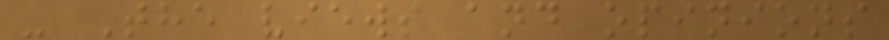- The views and opinions
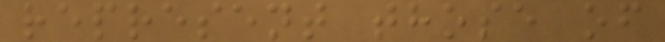represent those of
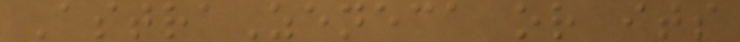AstraZeneca or its
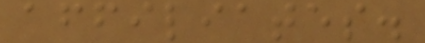affiliates.
